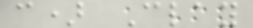c) Clay
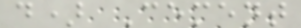d) Cement
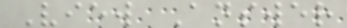View Answer
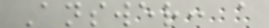Answer: a
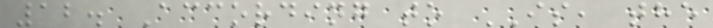12. According to IS, the
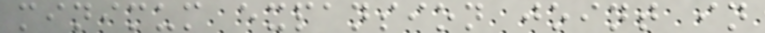minimum expansion joint in
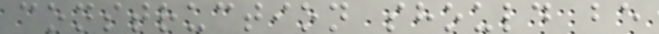construction should be
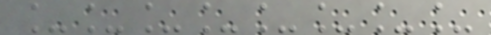________
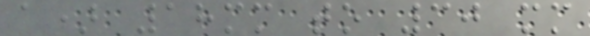a) 18mm to 30 mm
